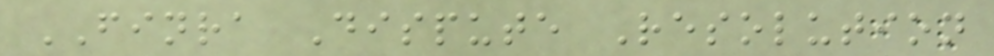FINRA Dispute Resolution
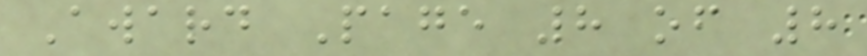Award Page 8 of 8
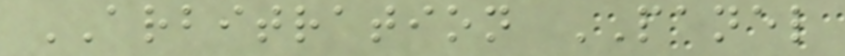ARBITRATION PANEL
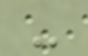-
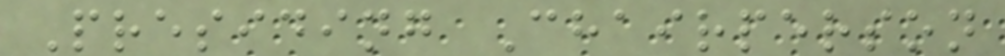Presiding Chairperson
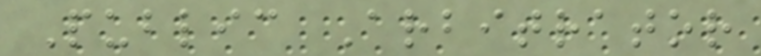Public Arbitrator
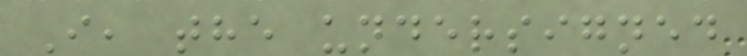I, the undersigned
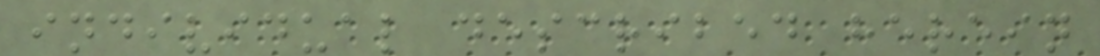individual described herein
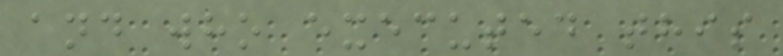and who executed this
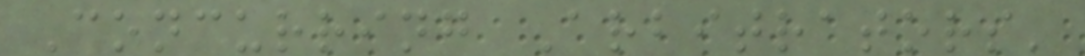Concurring Arbitrators'
